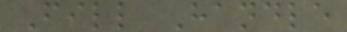Fill Handle
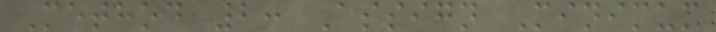Method 2: Assign Minimum
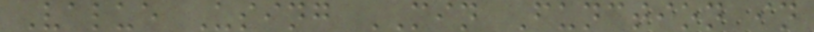Value Using MIN Function in
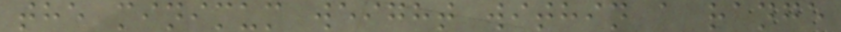the minimum weight within a range
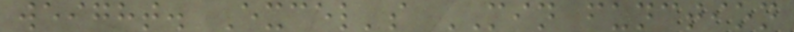weight. Excel's MIN function
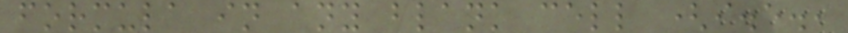formula in any blank cell (i.e.,
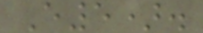E5).
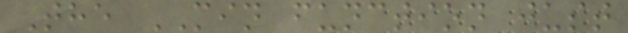The MIN function just
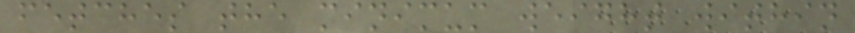fetches the minimum weight within
